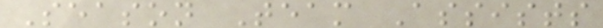Season Team Assists
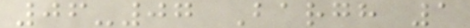06-07 Bargh 1
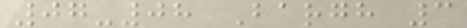07-08 Bargh 3
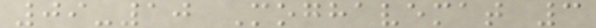09-10 Moghavemat 3
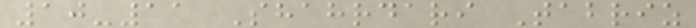10-11 Shahrdari Tabriz
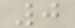0
